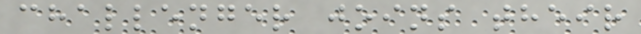challenger joins their
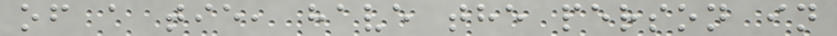of a tie, have the person in
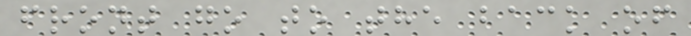front go to the back of
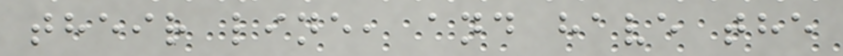their line, and have the
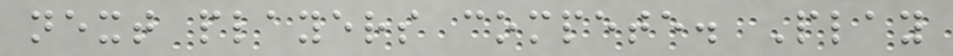next players compete. Play
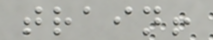train!
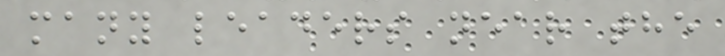many leaders near the
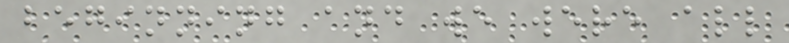beginning and we were all
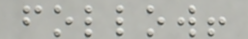follow!
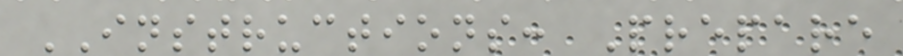INSTRUCTIONS: Prepare
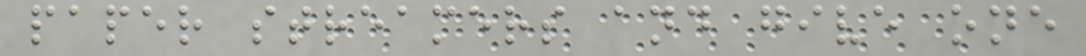paper streamers and give one
